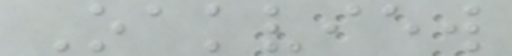Oakview
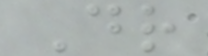Dr
